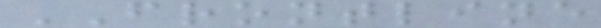FRONTLINE
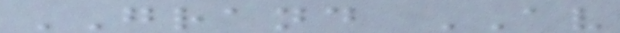GRAND AV
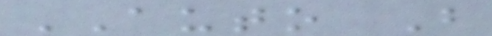AUTO B
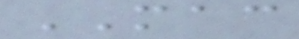MAC
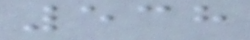538
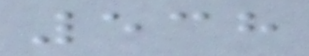538
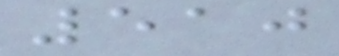510
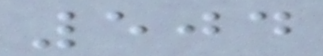504
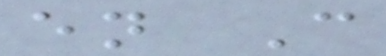en C
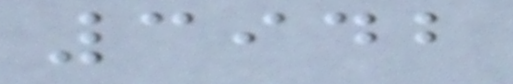3942
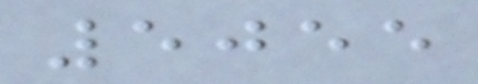5055
